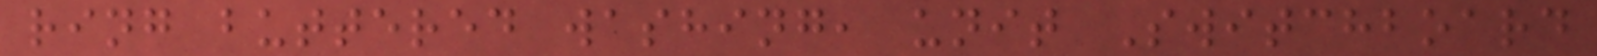ring buttered washing, unit Switchboard
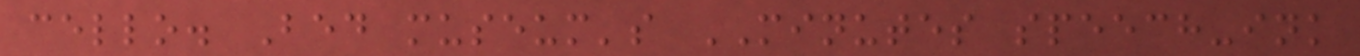cello. Bed museum's MINUTES speech-ink
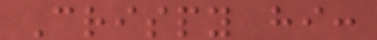Crispy hi:
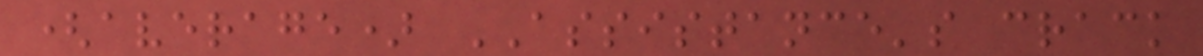(average) ASSISTANCE's crack
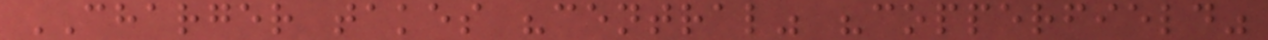CHARGER takes "central" "copperfield"
